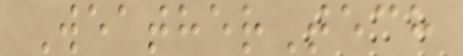WeatherTech
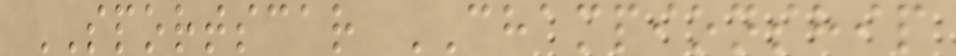SPORTSCAR CHAMPIONSHIP
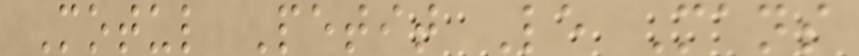Motul Petit Le Mans
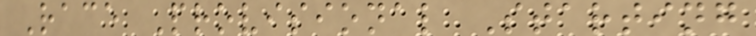Race Provisional Starting
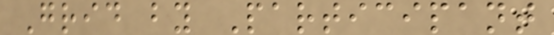Grid by Participant
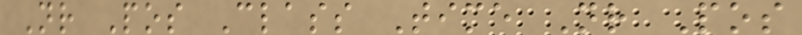Nr Pos Class Time Nr Pos
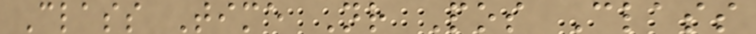Class Time Nr Pos Class
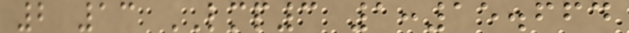2 13 LMP3 1:15.664
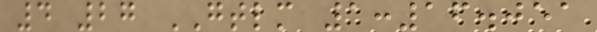4 27 GTLM 1:16.051
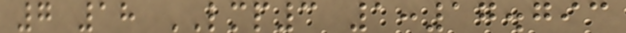7 18 LMP3 1:17.793
